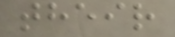their
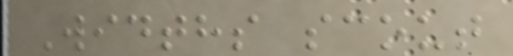Widths scout
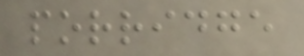porridge
